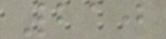210
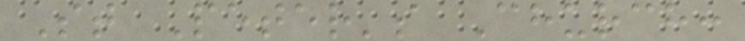St Peter's Church:
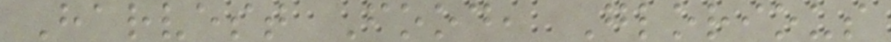Harvest Food, Glorious
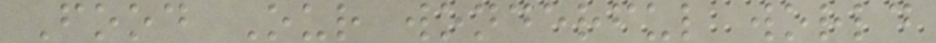Food Our wonderful world
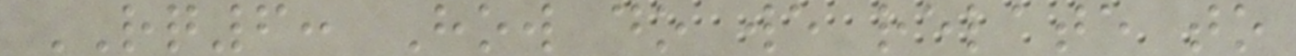RQ6: How do we relate to
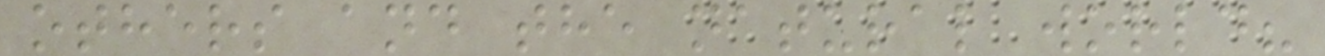others and the natural world?
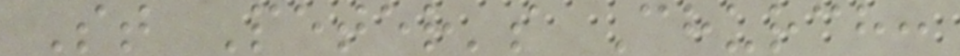St Peter's Church:
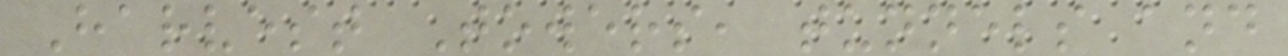Harvest Towers, tunnels and
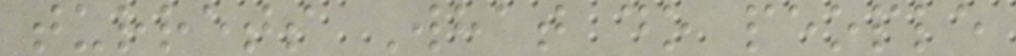turrets What do people
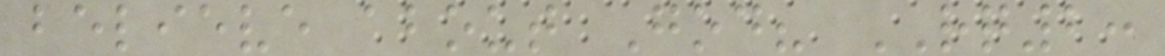believe about God? RQ2:
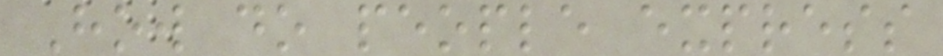How do people express
